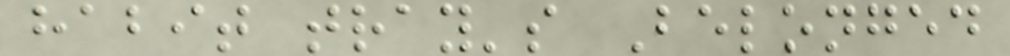habit tray's Belonged
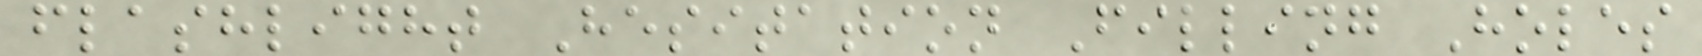flashlight Hesitation Filling Holes
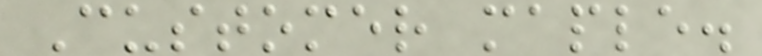Customer maple.
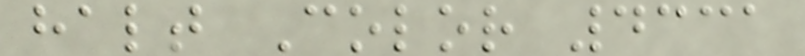halt Color 4331
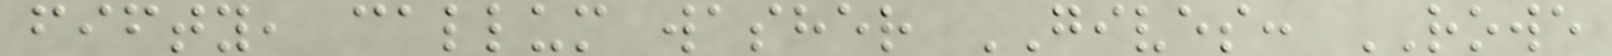fifty, callum washer GIVES: ROWE
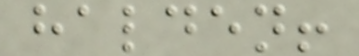halden!
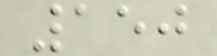150
